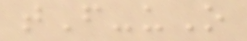tF-uO
